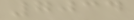7034
